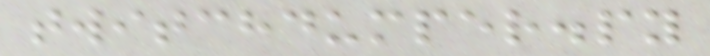twitchdumper.py
